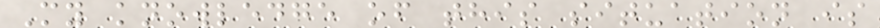My knowledge of this situation is
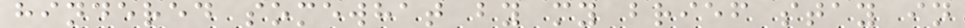hindered somewhat by my brief stay in
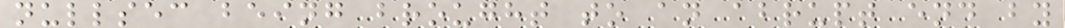nullsec being brought to an abrupt end by
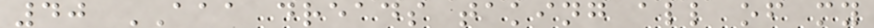40 AAA dreads taking all of my
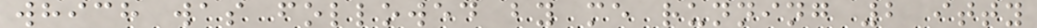which was followed by me running 2 itty
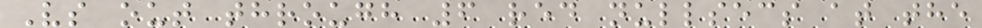Vs out through 6 red nullsecs at the
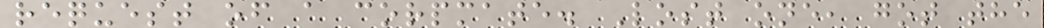request of a corpmate. Lost one, got the
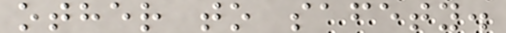other to safety.
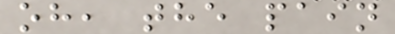oh, the pain
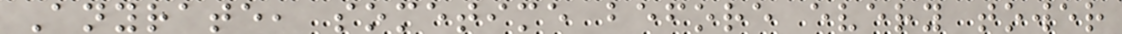Anyrate, sometime before every tower
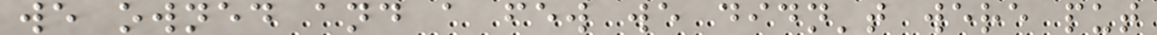we owned and a few we didn't were put
